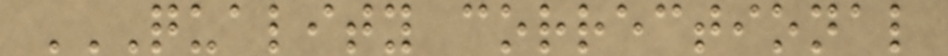QUALITY CORRECTIONAL
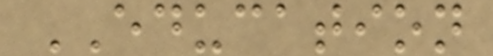EDUCATION
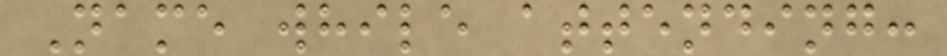Name while attending:
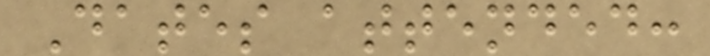Dates attended:
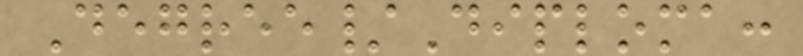Degree/Diploma:
